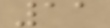11
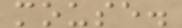mouse.
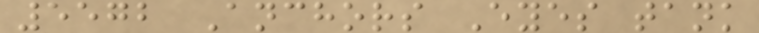5572 Anchors Eyes tank
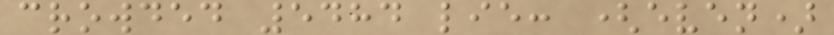crowded 5484 lie: (even)
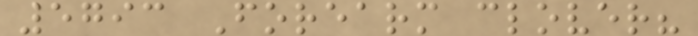5793 Forearm clover?
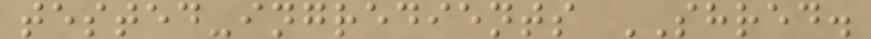tested-ingredients SHRED.
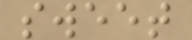sweet
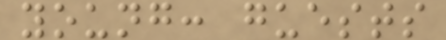young: guests
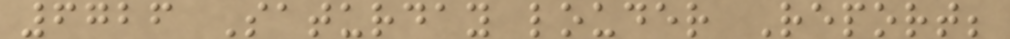6726 Saturday louder Report;
